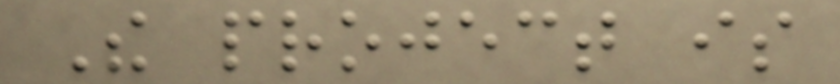The project is
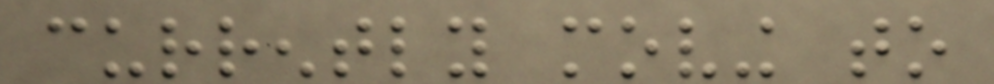currently moving to
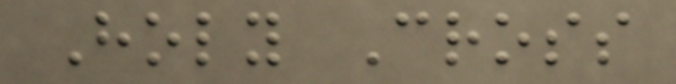Holy Cross
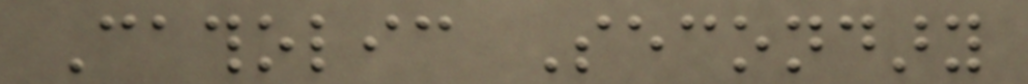Catholic Secondary
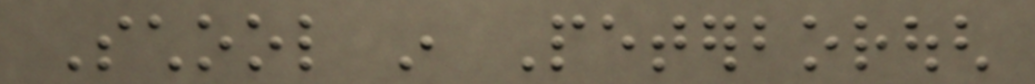School in Peterborough
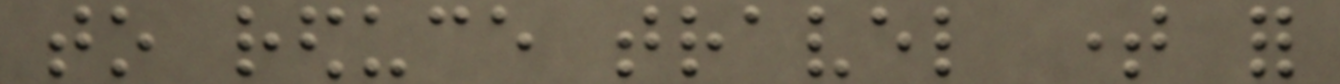to reduce travel time for
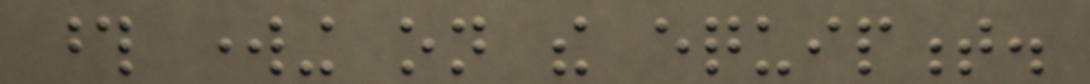those working on the equipment.
